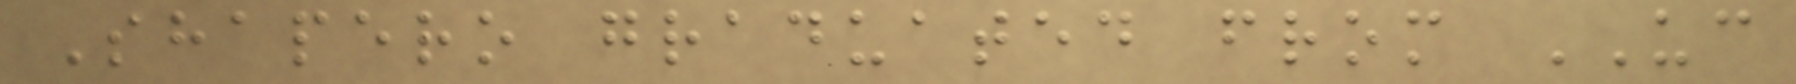Shapero graduated from UC
